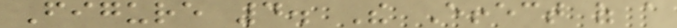Figure 4. The Effect of a
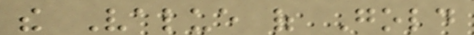the Value of Gold
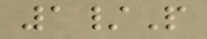1/P
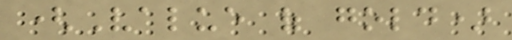(Value of gold)
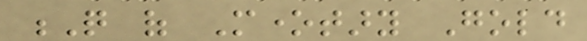Q of Monetary Gold
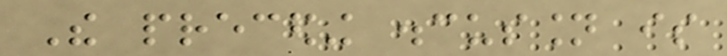The preceding discussion is
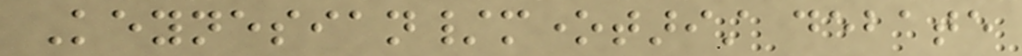Keynesian/monetarist debate
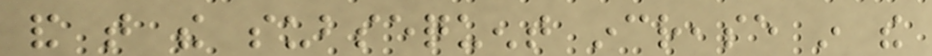and that the subsequent increase in the
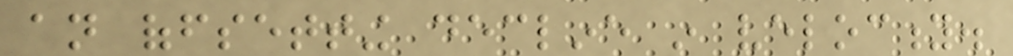an offsetting decline in velocity.
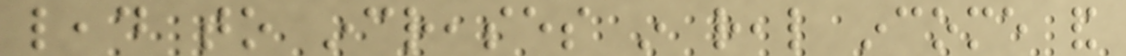lead to increases in real income and
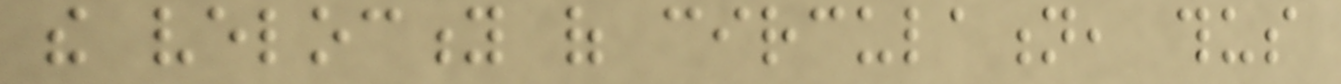the velocity of circulation, thus
